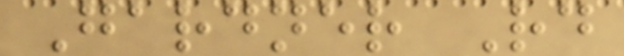Gardner Rd
